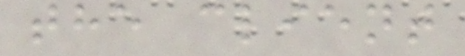the client
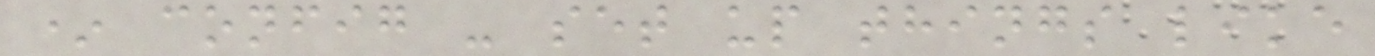* config - set up things like
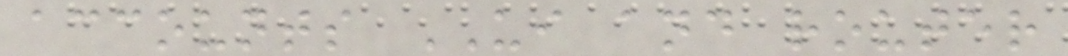accounts UI and router
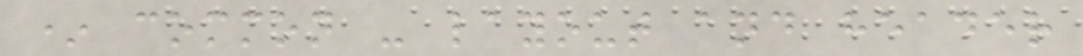* common - layout and header
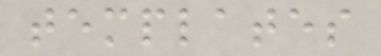templates
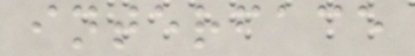interface
